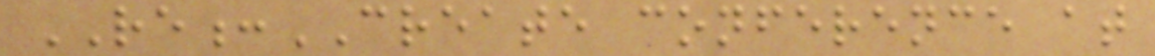RE:CREATE conference at
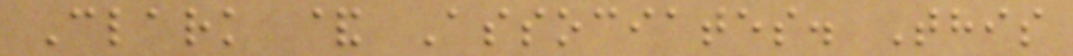Clark & Associates. This
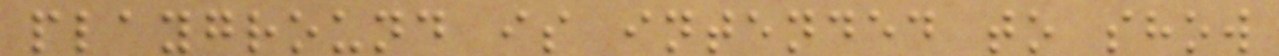playground is intended to show
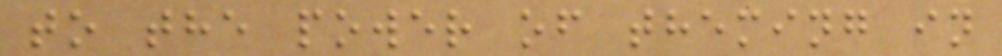to the power of theming in
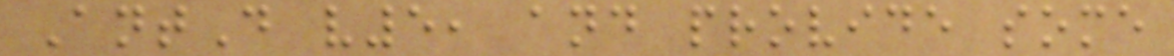AntD v5, and provide some
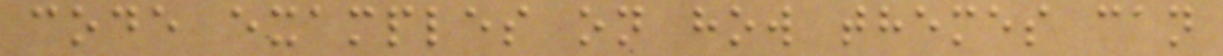code examples on how themes can
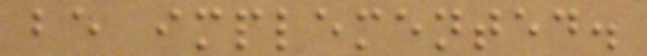be implemented.
